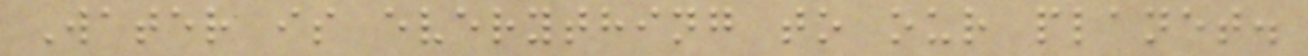Water is everything to our planet.
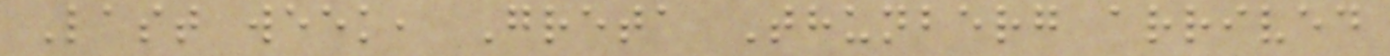Last week, Greta Thunberg arrived
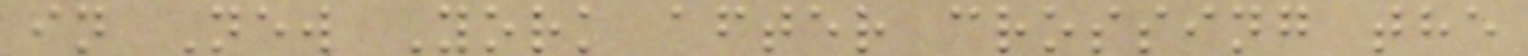in New York after crossing the
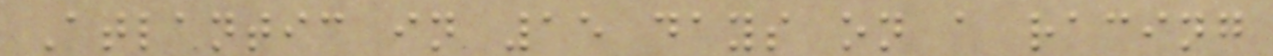Atlantic in 15 days on a racing
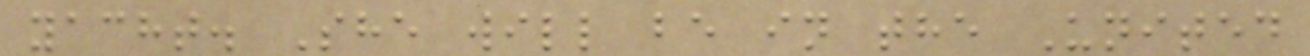yacht. She will be in the United
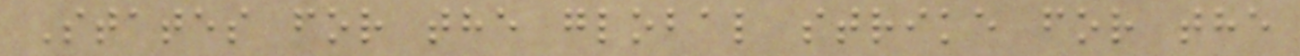States for the global strike for the
